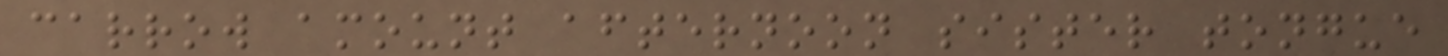carrow amount afternoon sister tongue
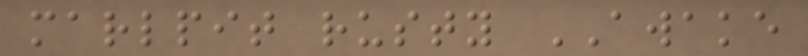marlpit rusty AWAKE
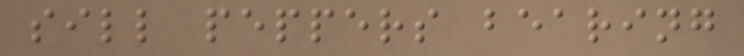sill peppers bearing
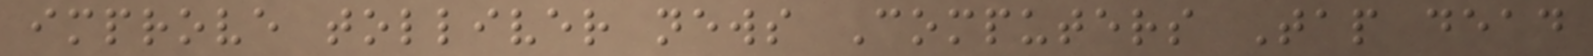improve tolliver news Computers Tap dead
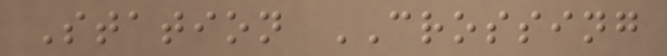Station CROSSING
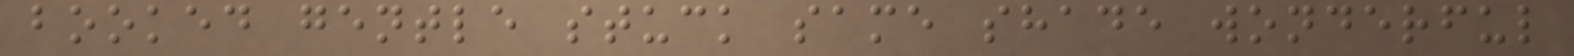booked gentle stuck same shade wonderful
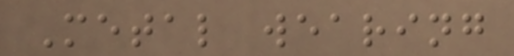Metal wearing
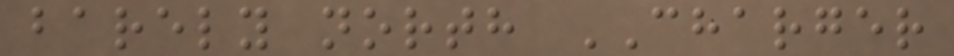barely north CHARGER
